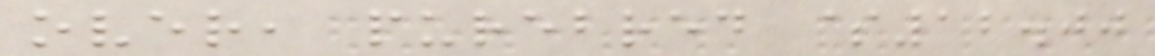over, purebred $12.00
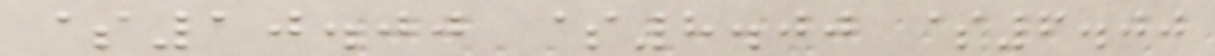$10.00 $8.00 $6.00
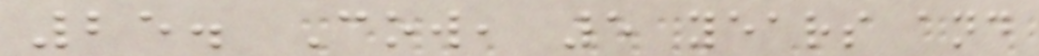25. Cow, 5 years and
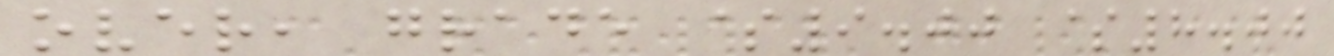over, grade $9.00 $8.00
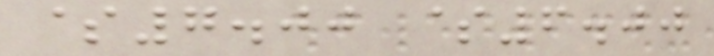$7.00 $6.00
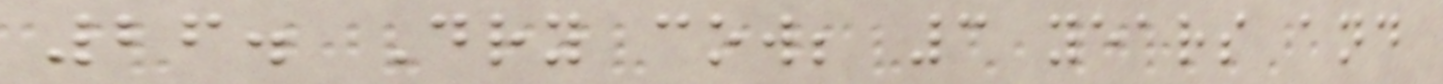26. Dry cow; 3 years and
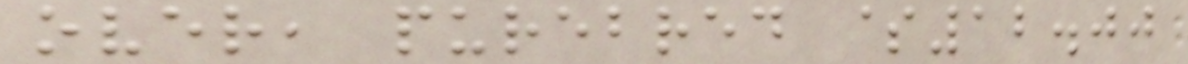over, purebred $12.00
